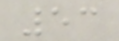53
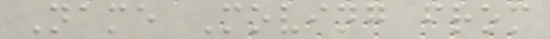Name Moving from
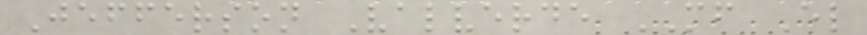Jefferson Valverde MF El
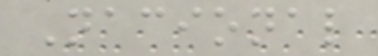Nacional
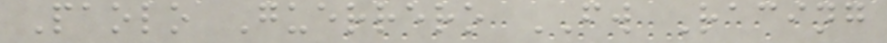Paolo Guerrero FW Racing
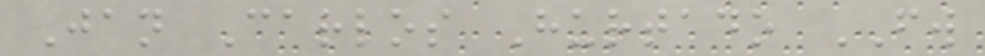Jan Carlos Hurtado FW
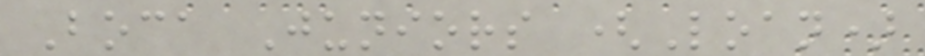Boca Juniors (Loan)
